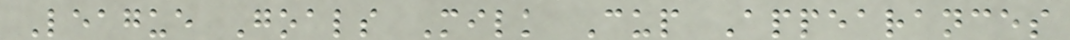League Goals Milk Cup Appearances
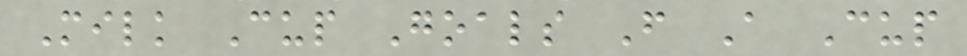Milk Cup Goals F A Cup
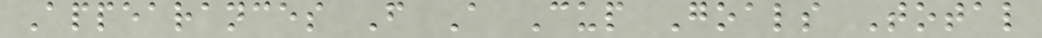Appearances F A Cup Goals Total
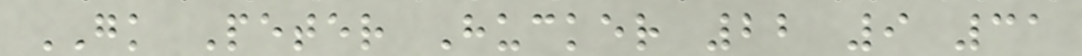GK Peter Hucker 22 9 31
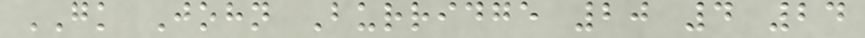GK John Burridge 20 4 24
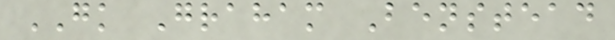GK Graham Benstead
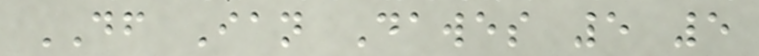DF Ian Dawes 5 5
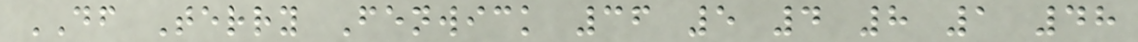DF Terry Fenwick 36 5 4 8 1 48
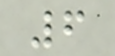6
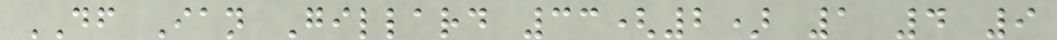DF Ian Gillard 33(2) 1 4 9
